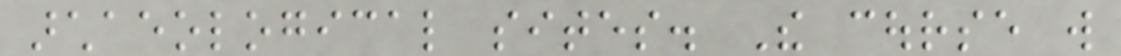archaeological sites. The course will
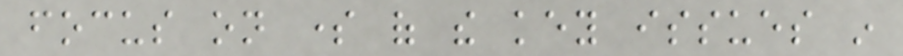focus on some of the key issues in
